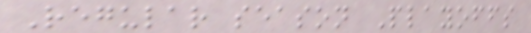Regular season Playoffs
